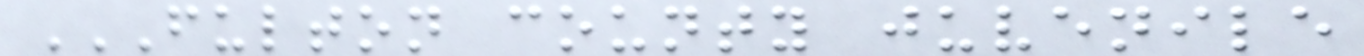FULTON COUNTY JUVENILE
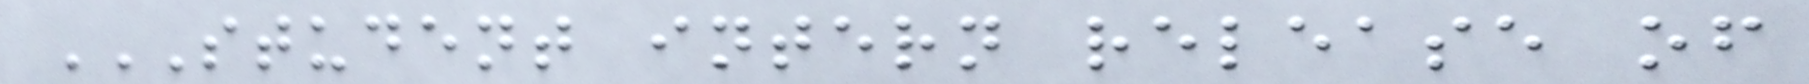STUDENT INTERN RELEASE OF
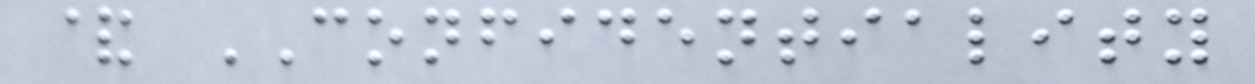& CONFIDENTIALITY
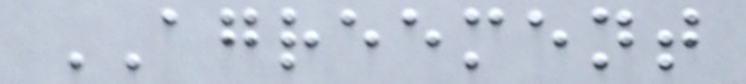AGREEMENT
